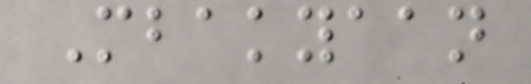Mbakyaan
